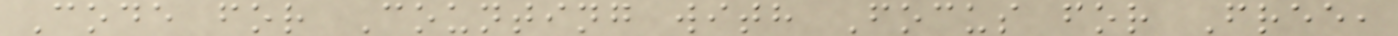Code for Counting with Focus for Free,
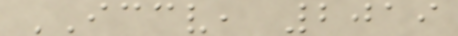ICCV, 2019
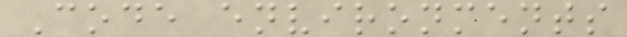Code environments
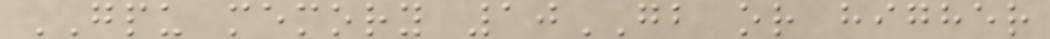GPU memory 10GB or higher
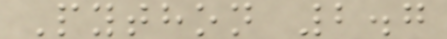Python 2.7
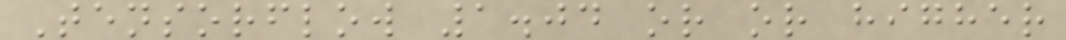Tensorflow 1.04 or or higher
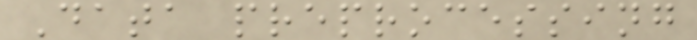Data preprocessing
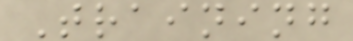Training
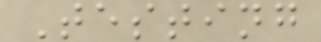Testing
